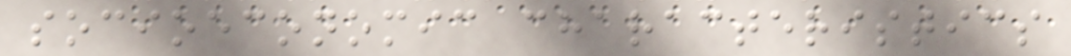socioeconomic characteristics
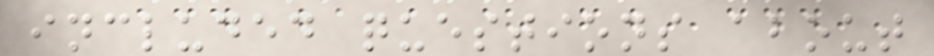included questions about
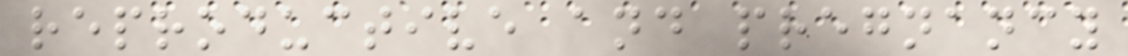reproductive and pregnancy
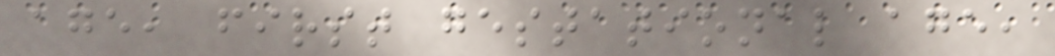age, first gestational age,
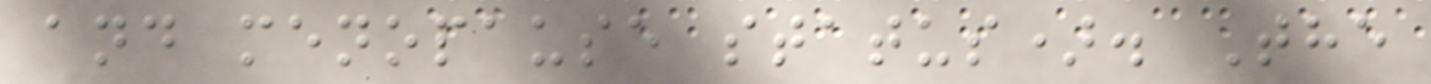and menopause status). The
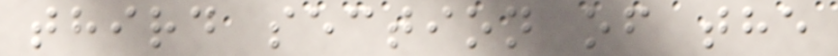third section of the
